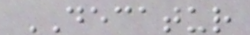DECATUR
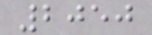2050
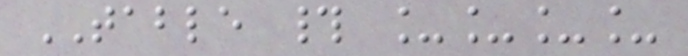TABLE # ____
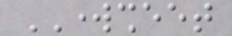WORKSHEET
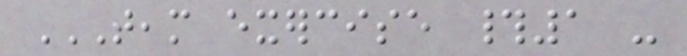TEAM EXERCISE #1 -
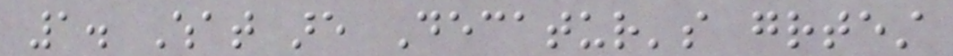1. What are Decatur's greatest
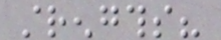strengths?
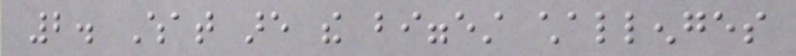2. What are the biggest challenges
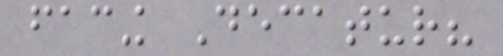facing Decatur?
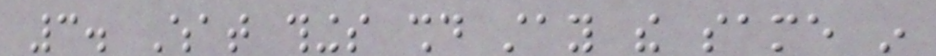3. What things should stay the same in
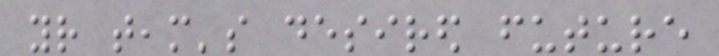your team's desired future
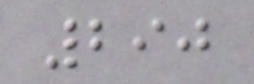290
